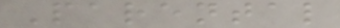Parental
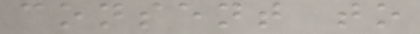consent to
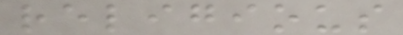religious
